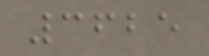3625
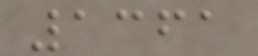1361
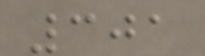301
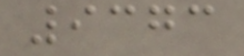9373
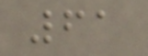61
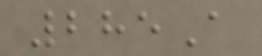285A
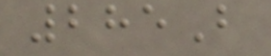285B
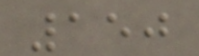150
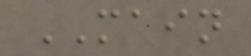MAIN
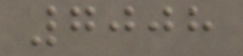7008
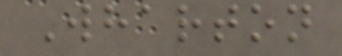Wharton
